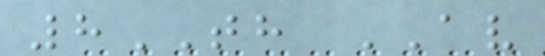8TH AV
